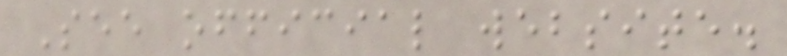See official website.
